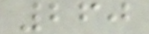260
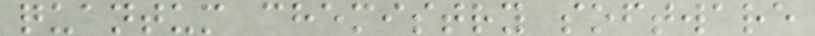quantum chemistry software
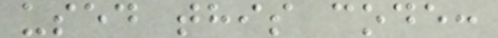used this code:
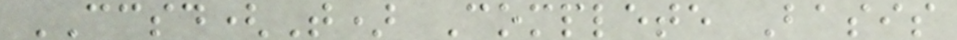CCSD(T) Complete Basis
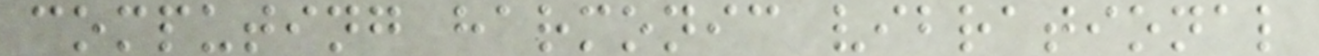computing harmonic vibrational
